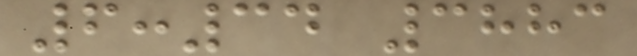6:34 3883
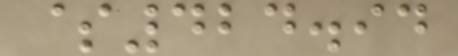$424.94
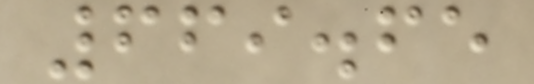669.65
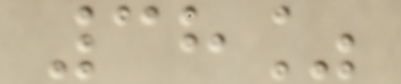38%
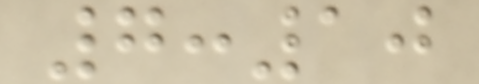7:10
